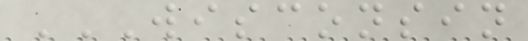WISCONSIN
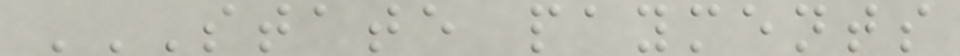STATE PAYMENTS
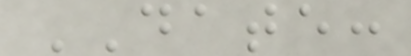DATE:
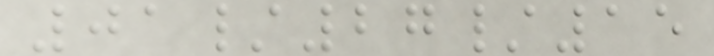01/27/15
